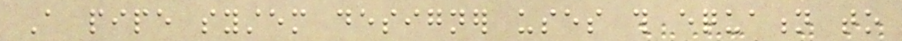A pipe system designer uses this equation to
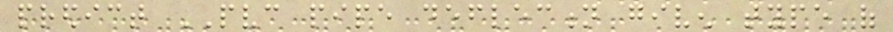predict PVC pipe deflection given type of
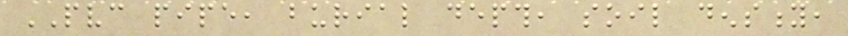PVC pipe, burial depth, soil density,
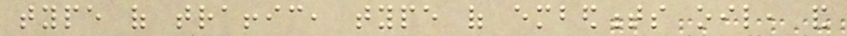type of traffic, type of embedments oil, and
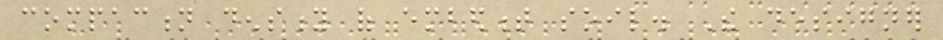compaction density of embedment soil. The designer
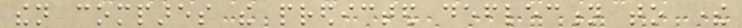then compares the predicted deflection to there
